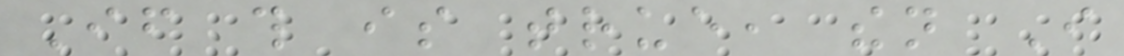If this is true, then I
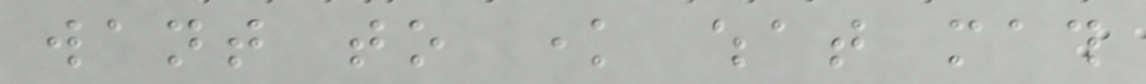want to know what math
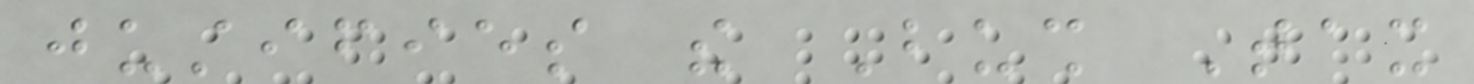justifies the Bush Tax
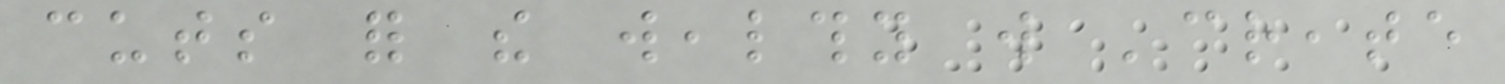cuts for the wealthy will 'create
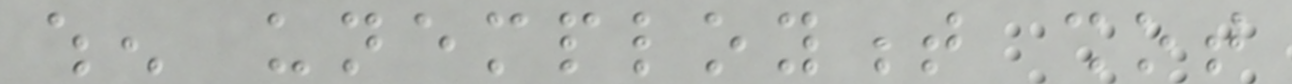when unemployment shot
